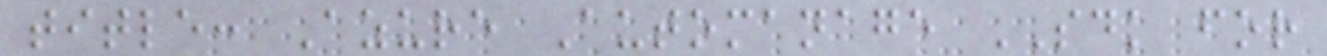title: Azure Automanage SDK for
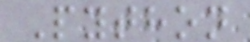Python
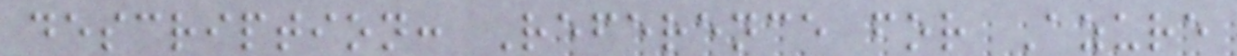description: Reference for Azure
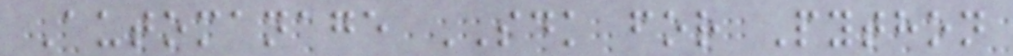Automanage SDK for Python
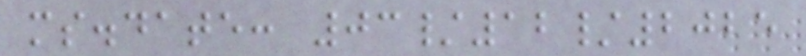ms.date: 03/12/2025
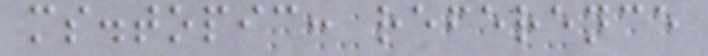ms.topic: reference
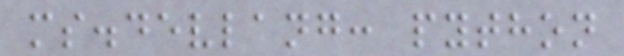ms.devlang: python
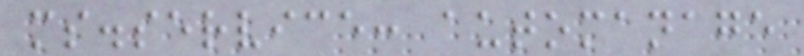ms.service: automanage
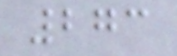273
